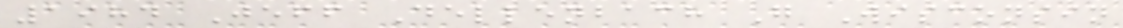1984 Jeff Dellenbach G Wisconsin
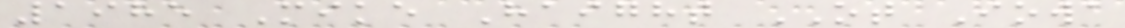1985 Mike Haight OT Iowa
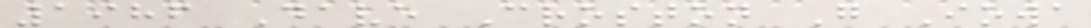1986 Dave Croston G Iowa
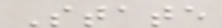State
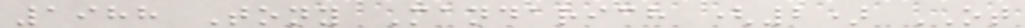1988 Tony Mandarich (2) OT
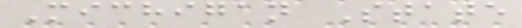Michigan State
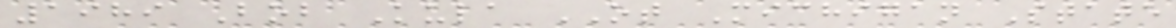1989 Bob Kula OT Michigan State
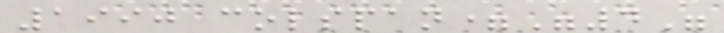1990 colspan="4"
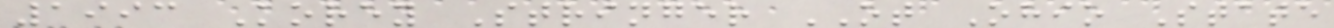1993 Korey Stringer OT Ohio State
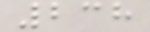238
